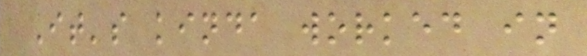It's kinda worked in
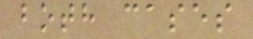both cases
